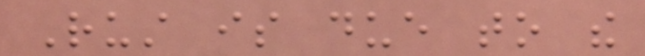Rust is due to the
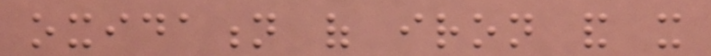oxidation of iron and it
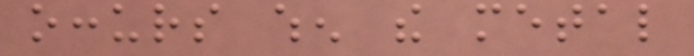occurs when the metal
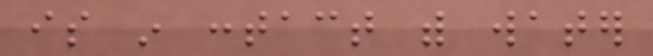is in contact with water
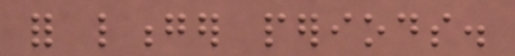for longer periods.
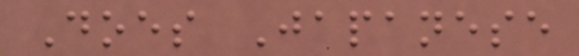Does Japanese
